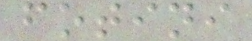fotini
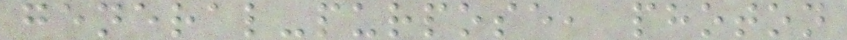general-purpose, photon
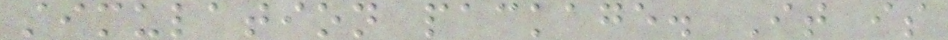simulation package. It is
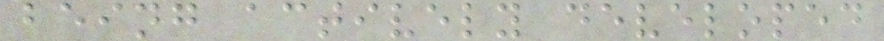being actively developed
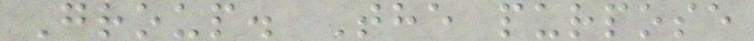Group. The purpose
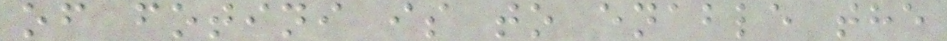of fotini is to enable the
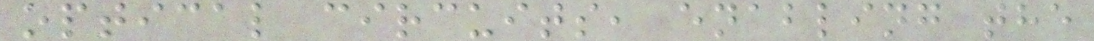optical circuits, enabling the
